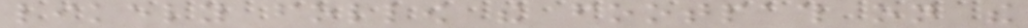likely follow the footpath on the
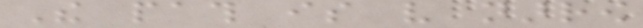The path is very narrow
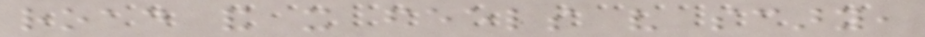road and it feels very scary,
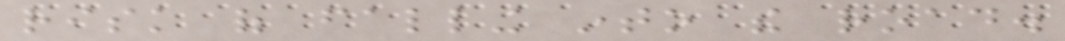risk of falling into the road.
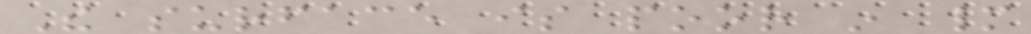The surface is poor in many
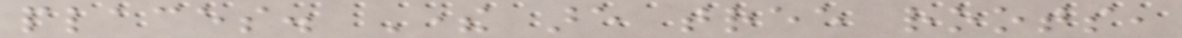places. There are tree roots,
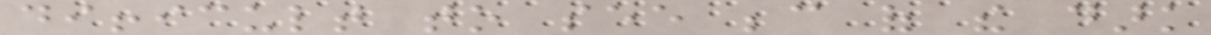difficult to see because of the dark
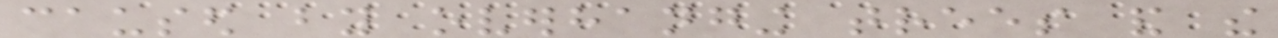caused by overhanging trees and the
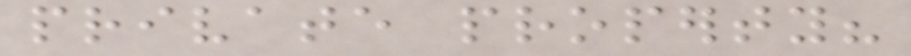private property?
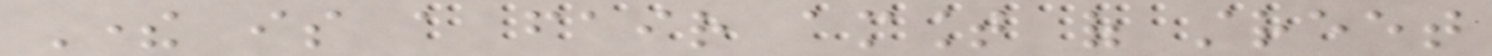There is a fair amount of street
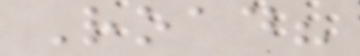Road?
